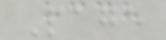Page
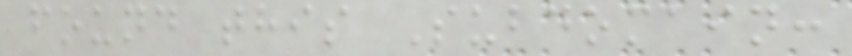found this Subdomain:
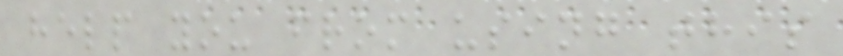help you from using this
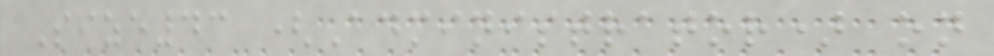Size43 (Administrator) on
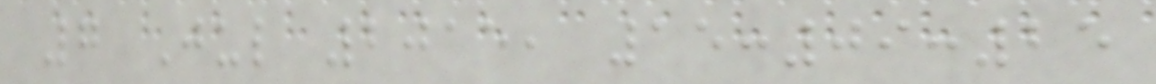7 Jul 2015, 15:09:25
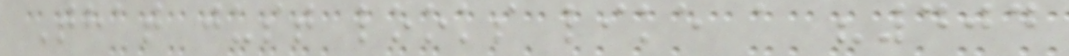That just looks like a "404
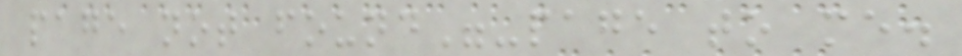page not found"-page to me.
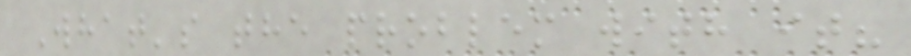What's the problem with it?
